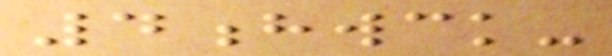4hwck-
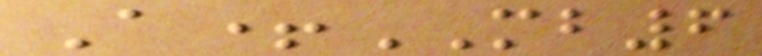A+MB6
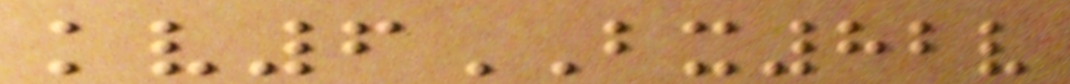kv6BX82v
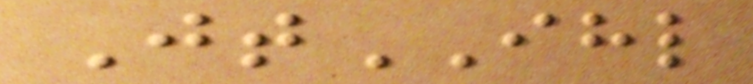JtIHL
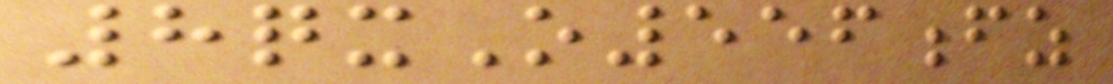8qxO556fz
